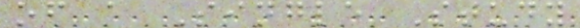of a Single Study
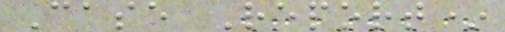Case Report*
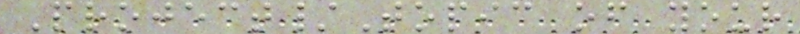Project/Topic of your
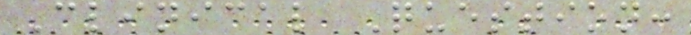Clinical Question:
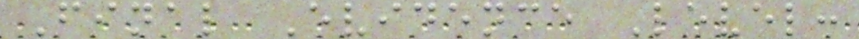Final Evidence Level:
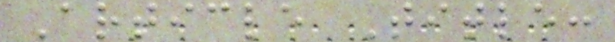Article Title:
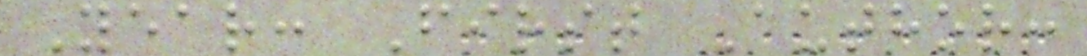Year: First Author:
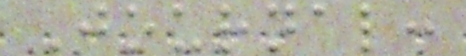Journal:
